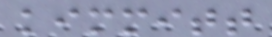kimmitt
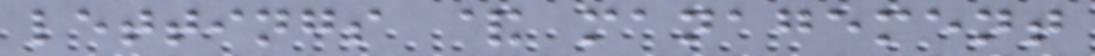lettings & management
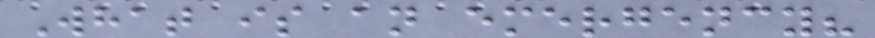What is an emergency?
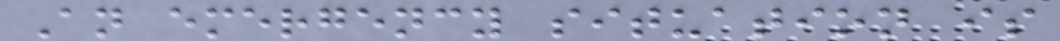An emergency situation is
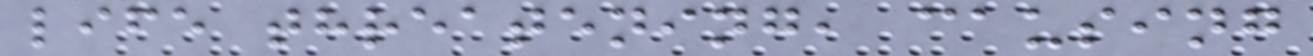life threatening, causing
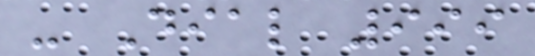- Dial 999
